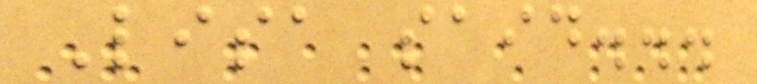Lisa said...
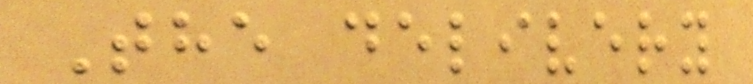The delivery
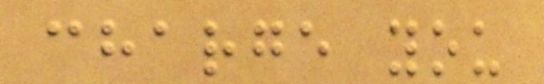charge you
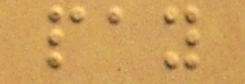pay
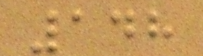148
